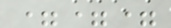===
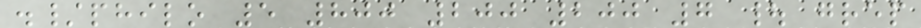./philo 5 800 200 200 7 | grep
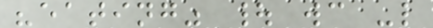"eating" | wc -l
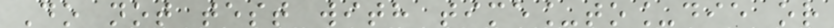Do not test with time_to_die or
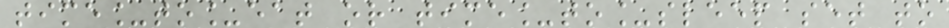time_to_eat or time_to_sleep set to
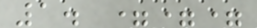1. ===
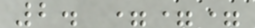2. ===
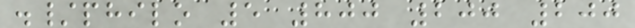./philo 5 800 200 200
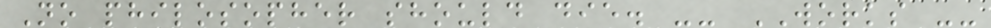No philosopher should die. -- WORKS --
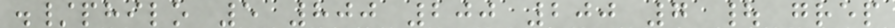./philo 5 800 200 200 7 | grep
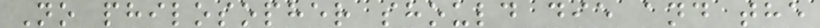No philosopher should die and the
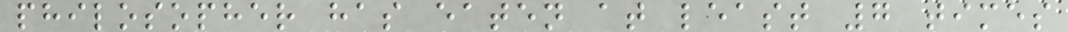philosopher has eaten at least 7 times
